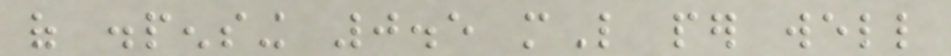of dispensing 0.5 mL per well
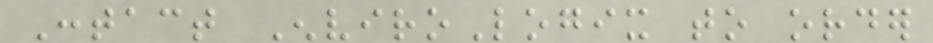Contact EnviroLogix to order
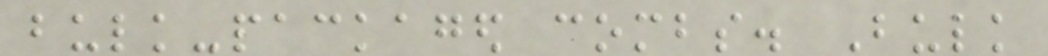bulk-packaged combs. Bulk
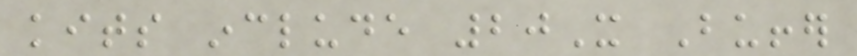kits include 20X Buffer
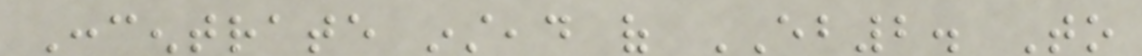Concentrate instead of EB2. To
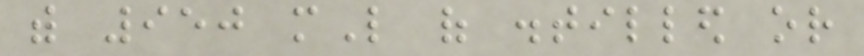with 950 mL of distilled or
